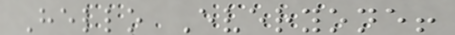Hello Everyone!
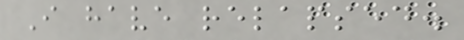I have relapsed.
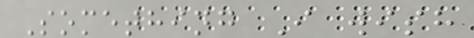Something I wish
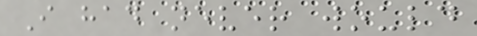I had never would
